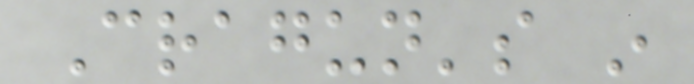Cragun's in
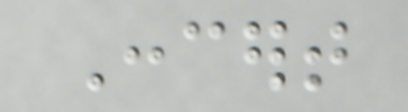Concert
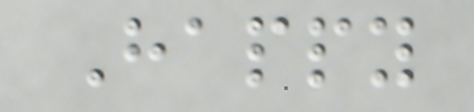Happy
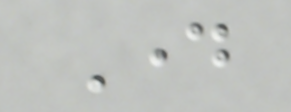Day
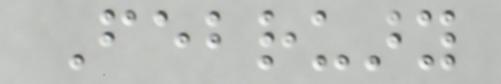February
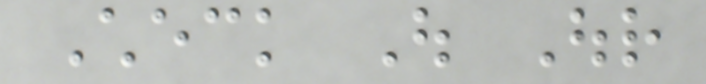Check Out Our
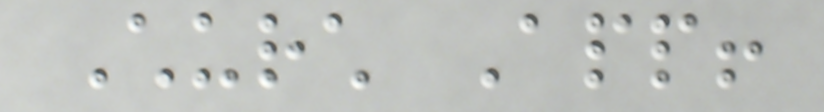Church App!
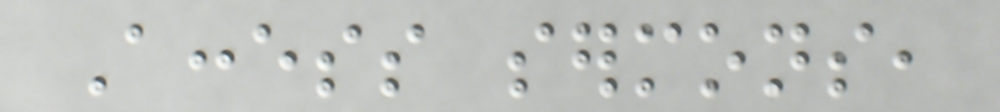Access sermons,
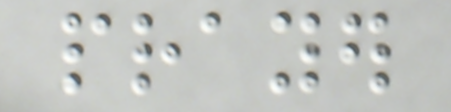prayer
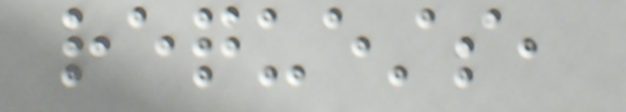requests,
